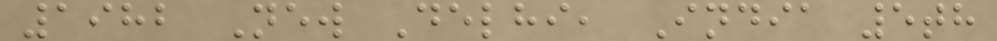1982 New Delhi, India 5th
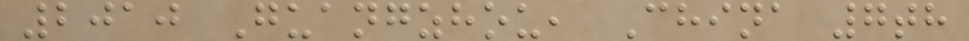2010 Guangzhou, China 7th
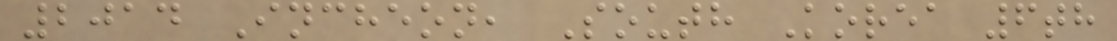2014 Incheon, South Korea 6th
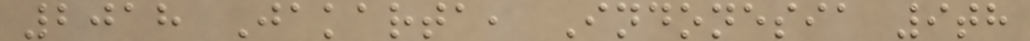2018 Jakarta, Indonesia 9th
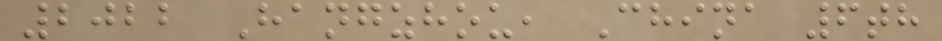2022 Hangzhou, China 6th
